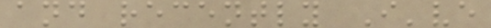and recently I've
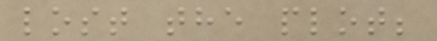lost the plot;
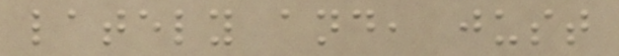lately and, just
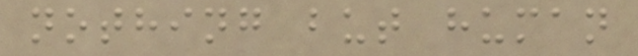nothing but human
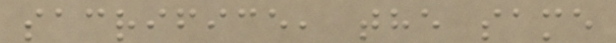sacrifice, the same
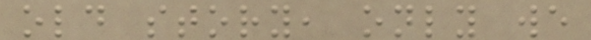old story, only we
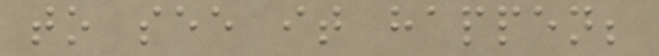to see it happen;
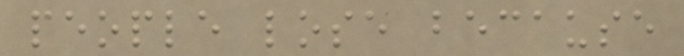people lose because
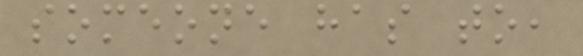someone has to,
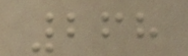268
